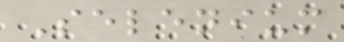Selenium
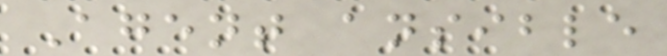Agent ansible
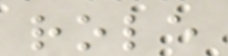role
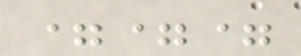===
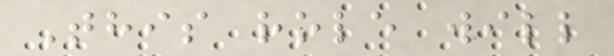This role will
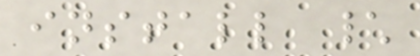install \
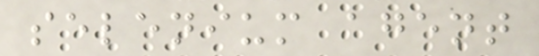selenium agent
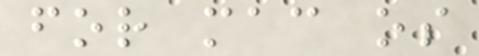for mac os
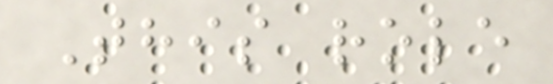This role
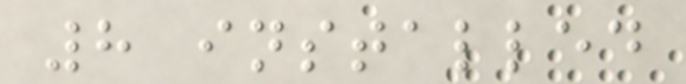8 installed
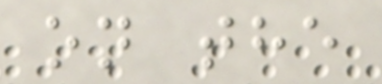on the
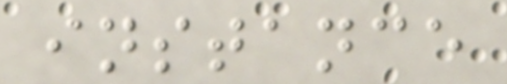instance
